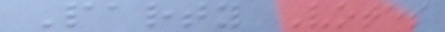Party Votes
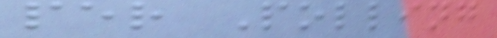per Polling
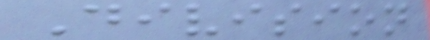Division
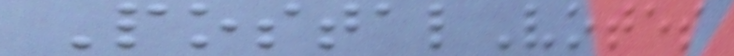PostalVotes
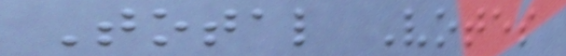Total Votes
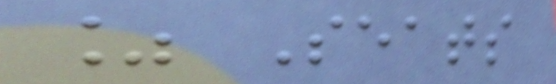% Seats
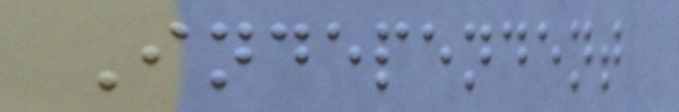Independent
